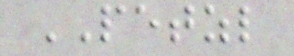PETZL
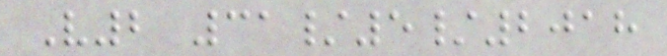V2 31/5/2018
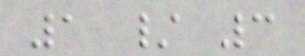1 / 3
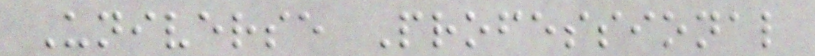Universe Professional
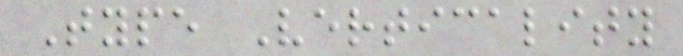Type Verticality
